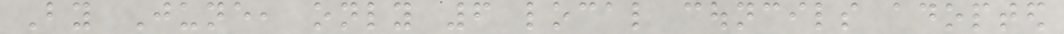By June, only 6 local councils adopted
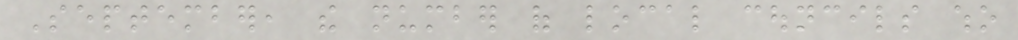September, the number of local councils who
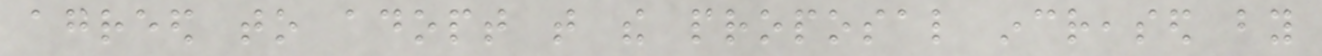agreed to adopt that the proposal increased by
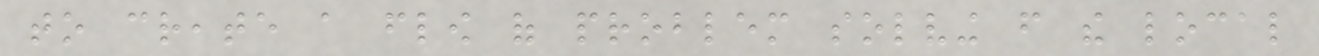to create a flow of problem solving from the local
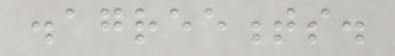disagreements.
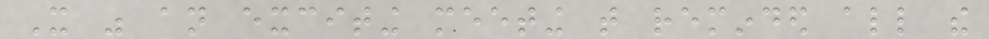It was an exciting meeting that reminded all the
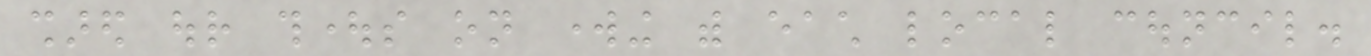shared our thoughts on working with each local council.
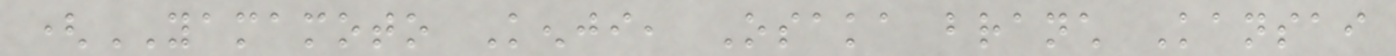(YAMAMOTO Kenji, Osaka branch Kansai
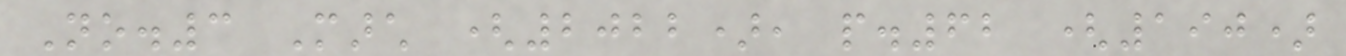No.3 March (2022), p.62 (190)
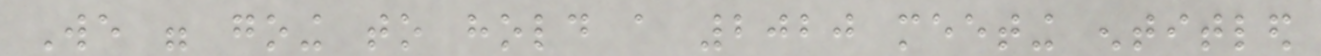We were going to hold a 2020 meeting entitled
